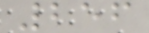256
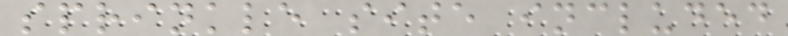sprinkle site included
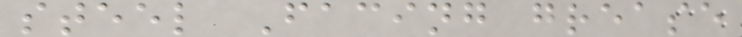steel Facing grease
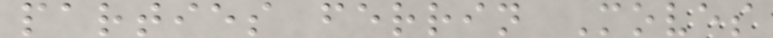parties ferrin Moves
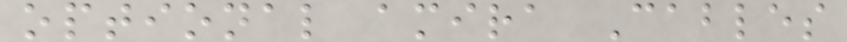optional amira Cables
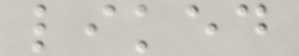liked
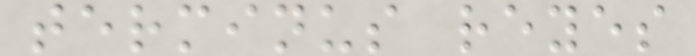terminus reyes
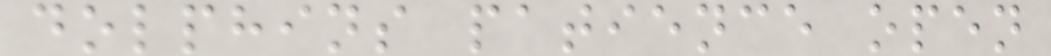dolphins patience open
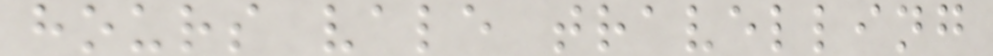hours vale travelling
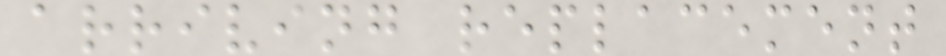arriving replacement
